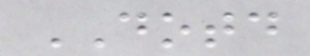DOTD
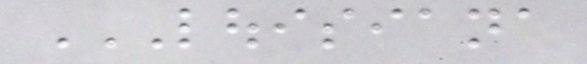LOUISIANA
